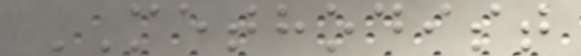METHODIST
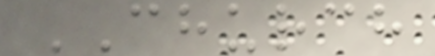CHURCH
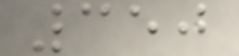350
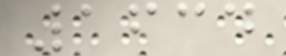1634
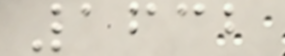1632
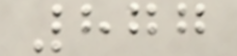877
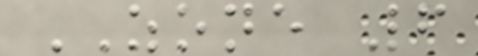ZONE 6
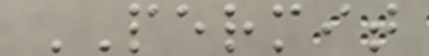PERMIT
